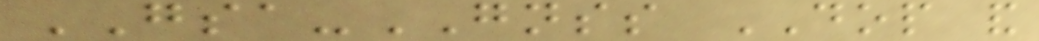GSA-GNSS DOP and
